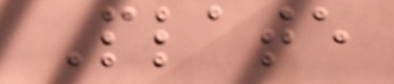Plate
